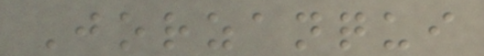Jorzanqui
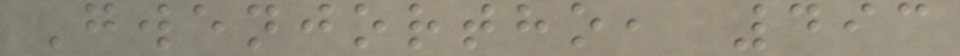Gwenjortho, 493
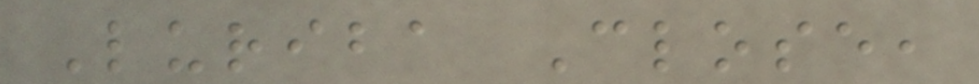Luriba Close,
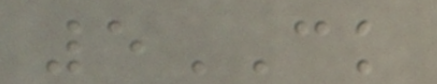5CK
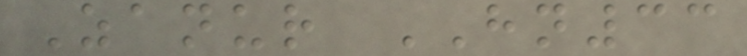Zanur HN33
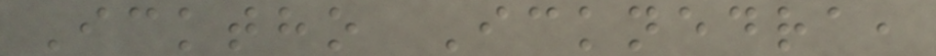Icktho Icknedra,
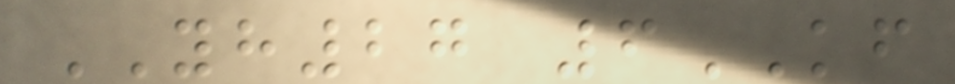YH27 6KF
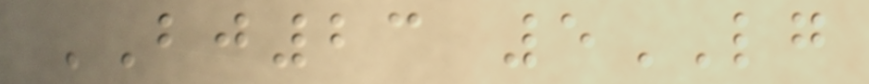BJ23 5LG
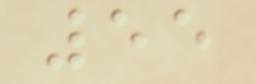55
